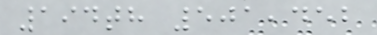194th 501,452
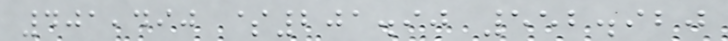401,490 $201.90 552.920
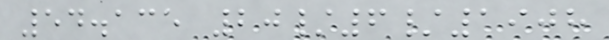54.135 20/6/1908
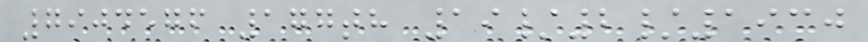7904576 177th 19/2/1930
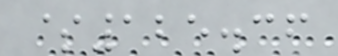$125.36
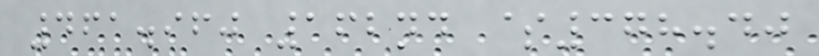461.960 162nd $378.40
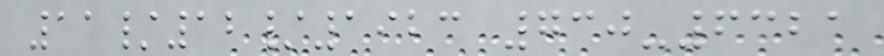11/12/1923 730-6321
